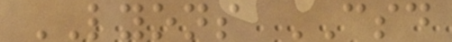LYONS CSD
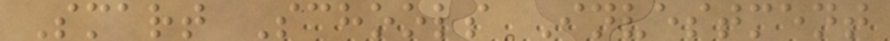Smart Schools Investment
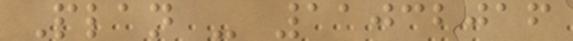Plan - 11032016
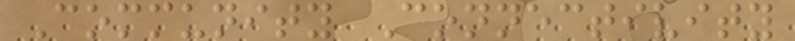Community Connectivity
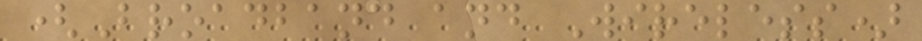(Broadband and Wireless)
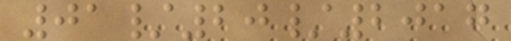01/20/2017
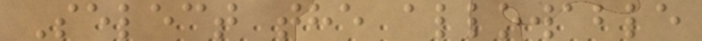Select the allowable
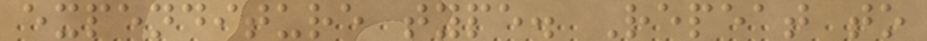expenditure type. Repeat to
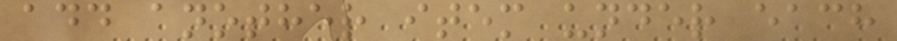add another item under each
